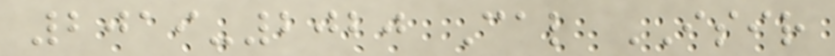2019-2020 Cal ISIR
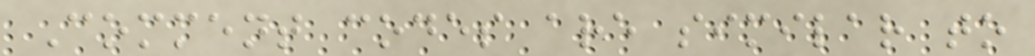Comment codes are similar to
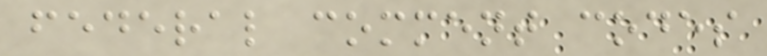federal comment codes
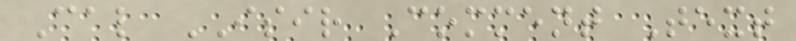Cal ISIR Comment Text
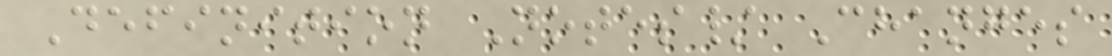Definition Notes/ Changes
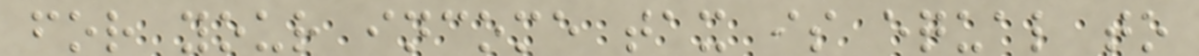for your income tax is equal to
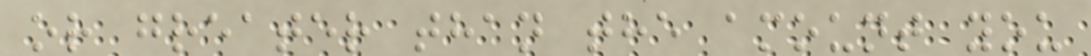or greater than the amount you
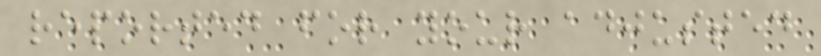reported for your adjusted
